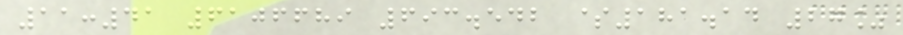11:41 6106689 693.542 $181.14 27%
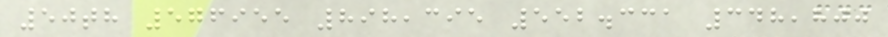50th 576955 898,395 552.331 348,800
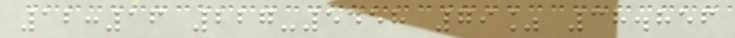12:16 227-5458 79% 38.856
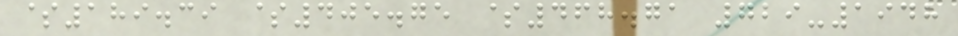$189.39 $405.75 $468.71 729-1948
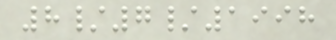8/7/1998
